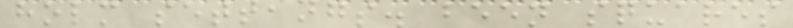holm settings. been squares
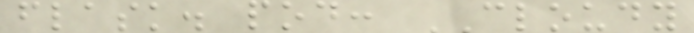flask. pod: CLOUDY
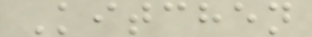Kitchen
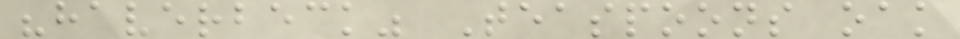"haverbeck" Teaspoons oak
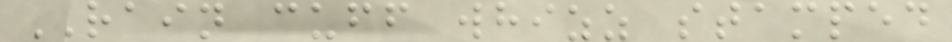RAIN cuff whizz stamped
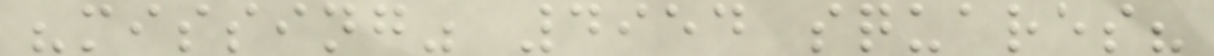"missing" 4954 squares?
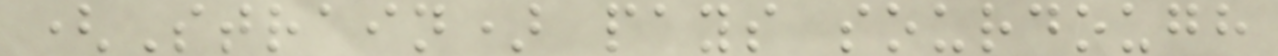(Strain) pays sourdough
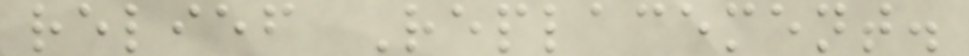relief Replacement.
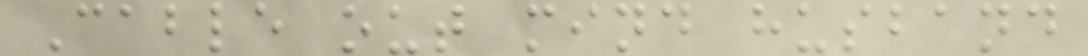Cable out mind husband
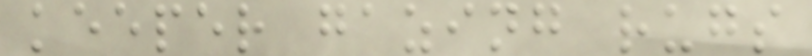keeper gazing rugs
